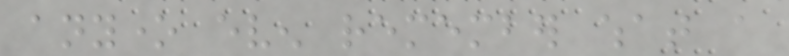anyone even remember what a
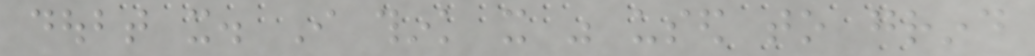doubt it. I think it was used to grind
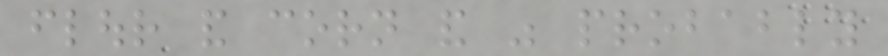flour and corn and was probably
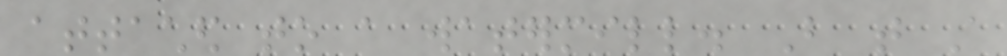attached to a watermill. But that still
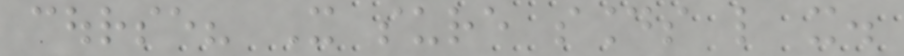course? It sure sounds like it.
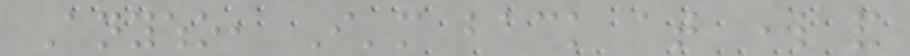Anywho, I'm back at work and
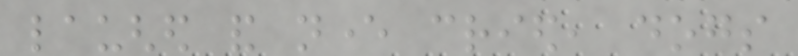laughed and never cried, dogs
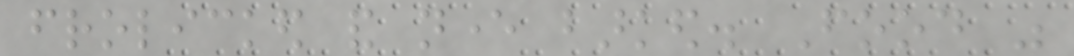frolicked and never barked. Food was
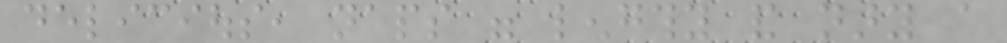delicious, naps were lengthy and nary a
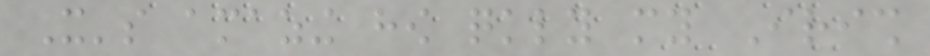It's amazing how quickly my Irish
